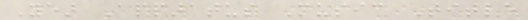Year Apparatus Music Title
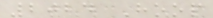2024 Hoop
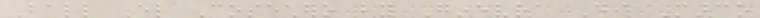Ball El Cosechero by Ginevra Di Marco
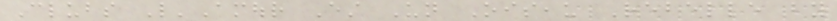Clubs L'Amour Est Un Oiseau Rebelle by
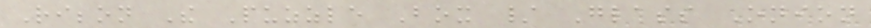Ribbon The Puzzle Box / Glass Onion
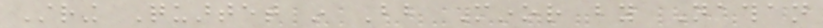String Quartet in Bb Minor by Nathan
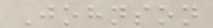Johnson
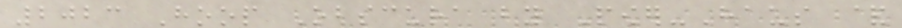2023 Hoop Obscura by Power-Haus &
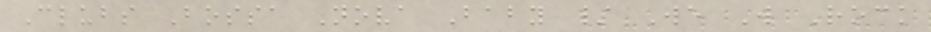Clubs Bossa Nova Baby / We Will Rock
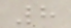8
